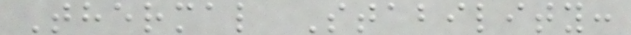Thermal Stability:
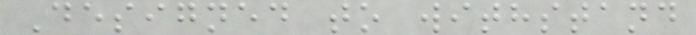Designed to withstand
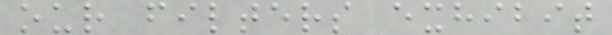our filters exhibit
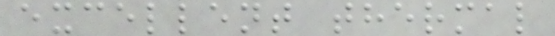excellent thermal
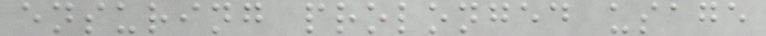ensuring prolonged usage
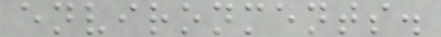environments.
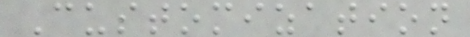Customization
